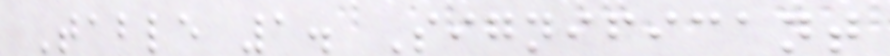Table 1. Significant
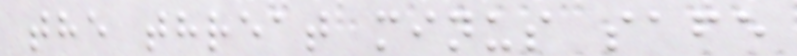the threat minus safe
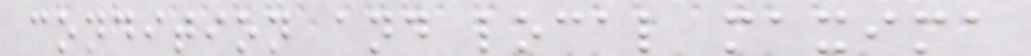condition and local maxima
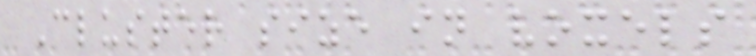Cluster size in voxels
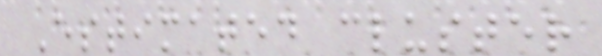Estimated cluster
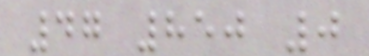47 850 0
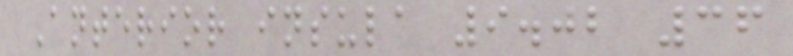Anterior insula 9.02 36
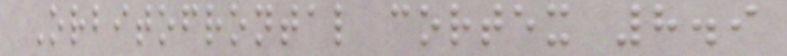Orbitofrontal cortex 8.9
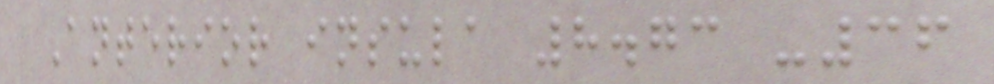Anterior insula 8.73 -36
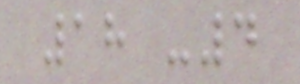18 -4
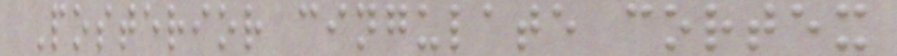Posterior cingulate cortex
